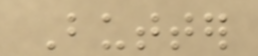Butter
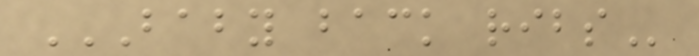BABY BACK RIBS
